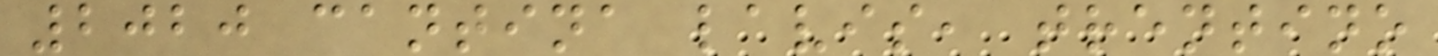2020 cantina lavis, trentino
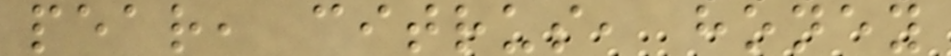pear, citrus, honey
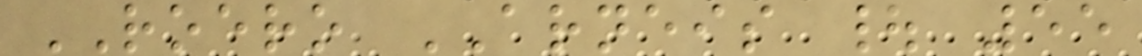ROERO ARNEIS | 55
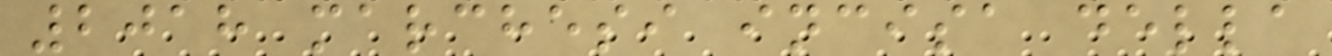2018 marchesi incisa della
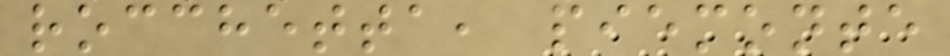rocchetta, piemonte
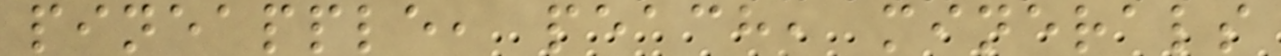pineapple, peach, minerals
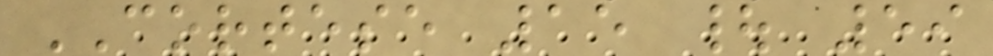CORTESE 15 | 59
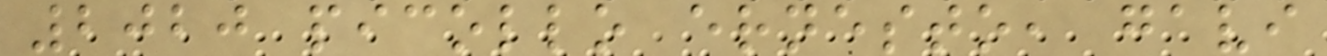2020 picollo ernesto, gavi
